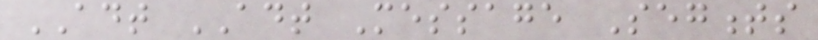ADT ADT Message Segments
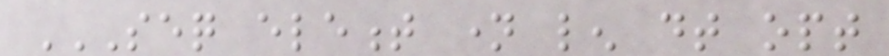SEQ ELEMENT NAME LEN DT OPT
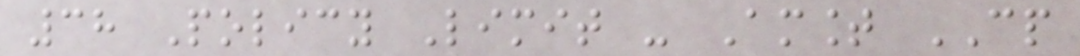38 Policy Limit - Amount CP
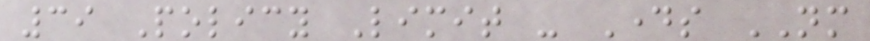39 Policy Limit - Days NM
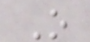O
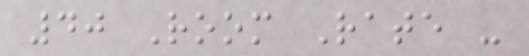40 Room Rate -
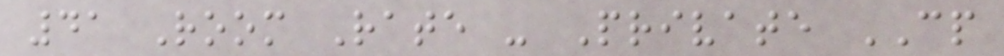41 Room Rate - Private CP
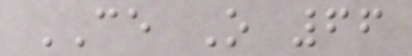CE O 66
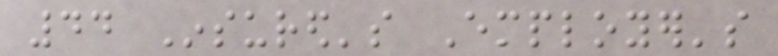44 Insured's Employer's
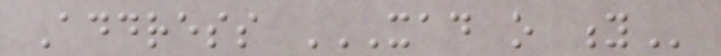Address XAD O Y
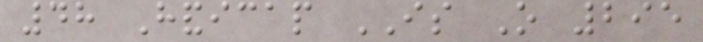48 Handicap IS O 295
